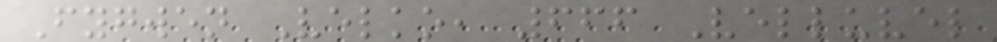Fygwen Velko, 666 Velluvel
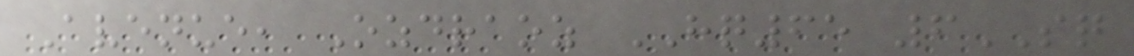Avenue, Ozdraoz HQ65 6SQ
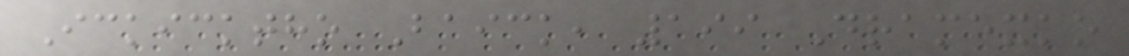Ickicktho Baick, 199 Dramexko
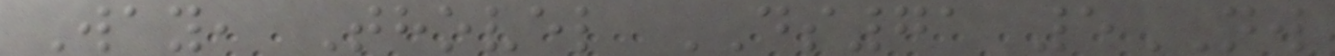Way, Thovel DS71 5NW
